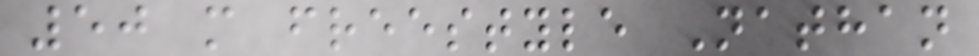50 m freestyle Nathan
